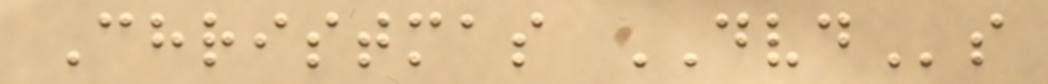Christmas DVDs
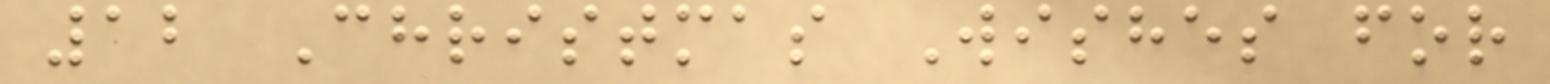12 Christmas Wishes for
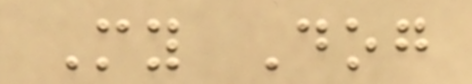My Dog
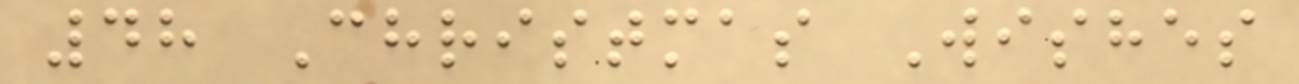48 Christmas Wishes
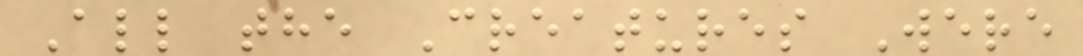All the Creatures Were
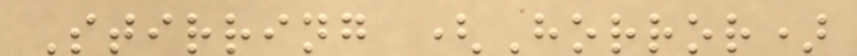Stirring (Horror)
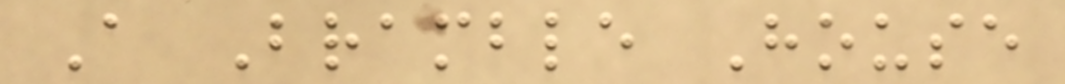A Bramble House
